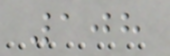108
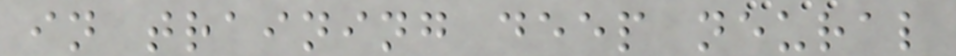in training deep neural
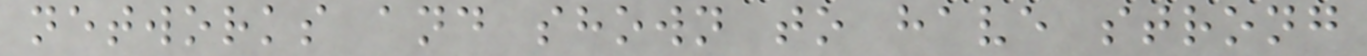networks and shown to have strong
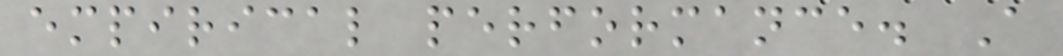empirical performance. A
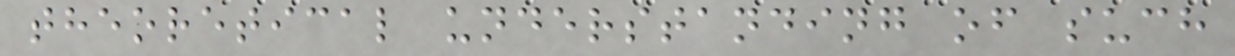theoretical understanding of such
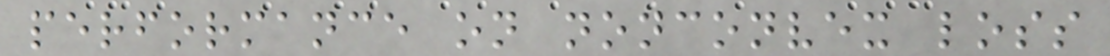performance on nonconvex loss
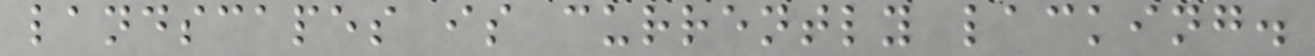landscapes is currently lacking.
